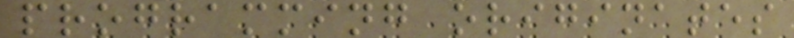programming originates
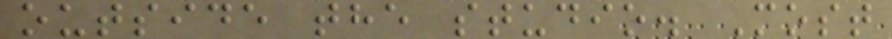outside the studio. Most
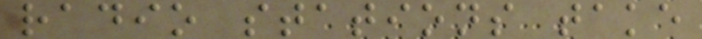radio stations take
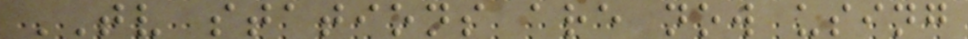TV stations are now using
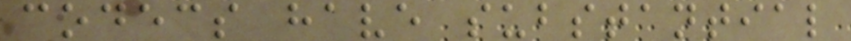codecs have substantial
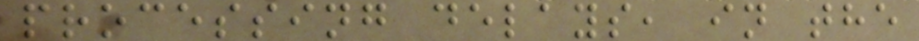processing delays, in the
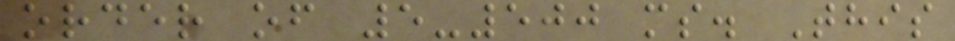order of 5-500 ms. This
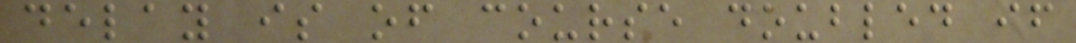delay is of course doubled if
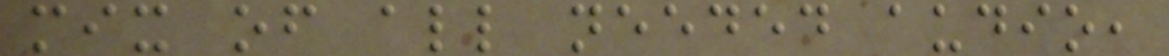mix of all needed audio,
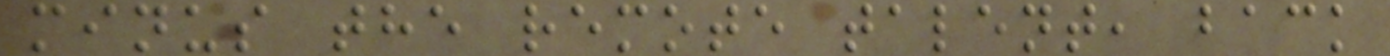minus the remote talent, back
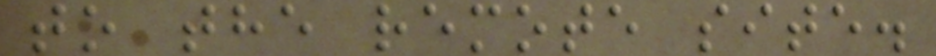to the remote site.
